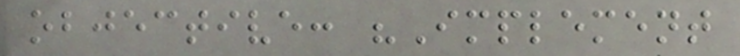objective: "Implement
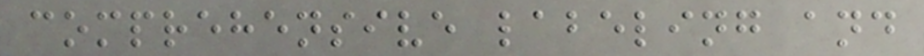comprehensive labeling and
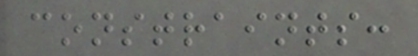constraints:
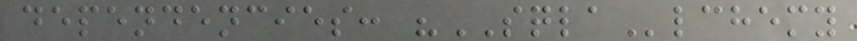dependencies: "SQLAlchemy
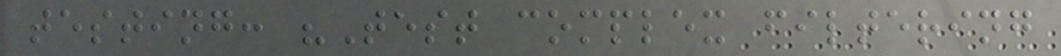testing: "Test complex filtering
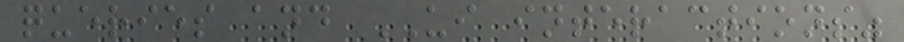queries and UI interactions"
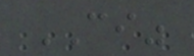CI"
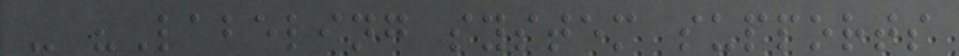- "Labeling system supports
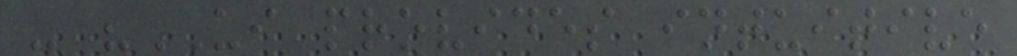- "UI provides intuitive
